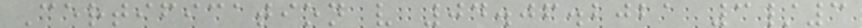Certification v 04.06.2021 3/3
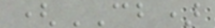(CB)
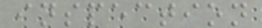inspection
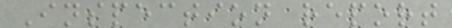Inspection report
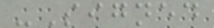-Signed
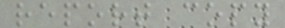report copy
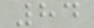84
